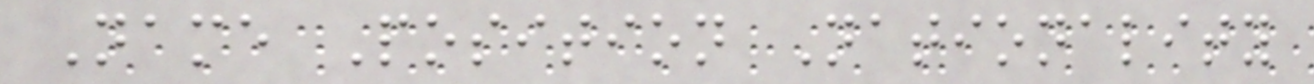Name Position Nationality
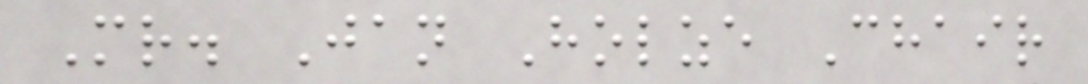Mr. Jan Holze Chair
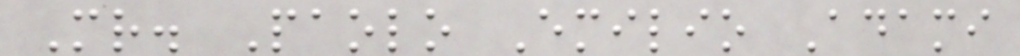Mr. Paolo Emilio Adami
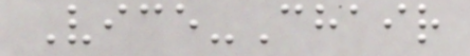Vice-Chair
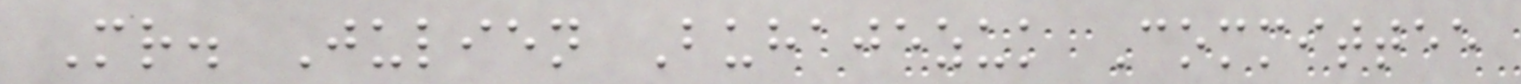Mr. Julien Buhajezuk Committee
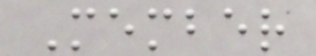Member
